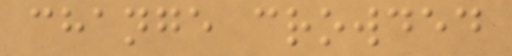change crowded
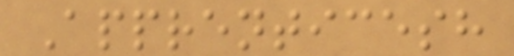Apprenticesh
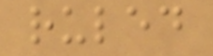ruled
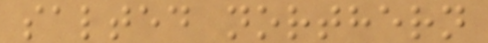salted northern
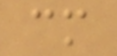cm
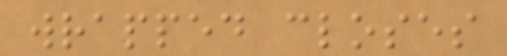wrapped closes
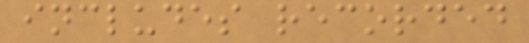includes recorded
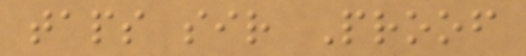taps sir Proof
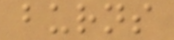burns
